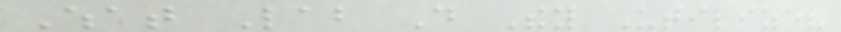What Lab Do They Utilize?
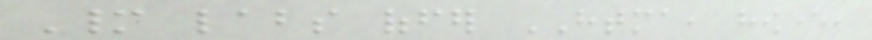Many labs offer HTMA, however,
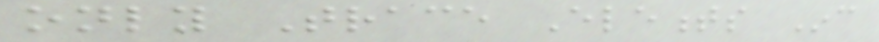only Trace Elements Inc
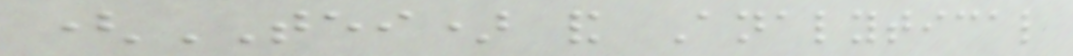(TEI) and Analytical
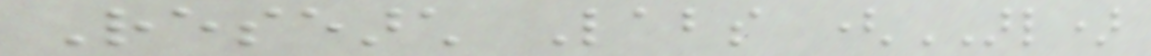Research Labs (ARL)
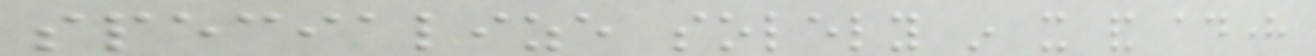specialize solely in it and adhere
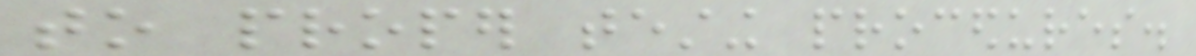to proper testing procedures.
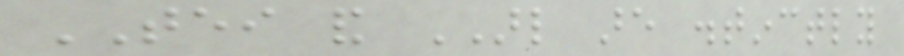TEI and ARL are distinctly
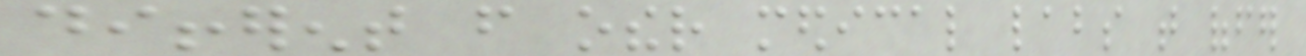different from other medical labs that offer
